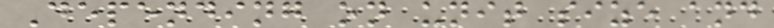Depending on unit size and
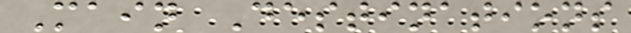Main Destinations
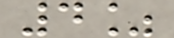4%
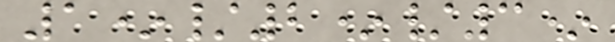1*/2*/3*
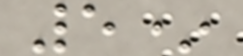5*
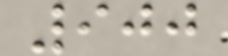900
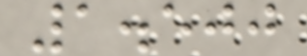1.500
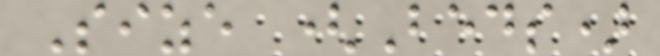Size (Beds)
